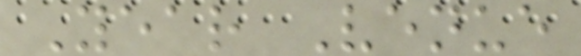Year Venue
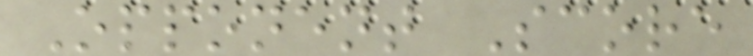Opponent Score
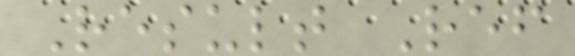Result Ref
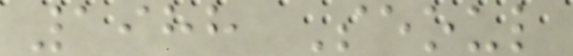1988 Seoul
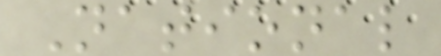National
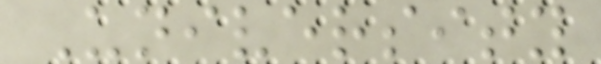University
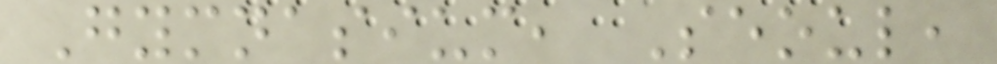Gymnasium, Seoul,
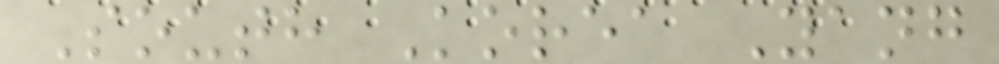South Korea Yang
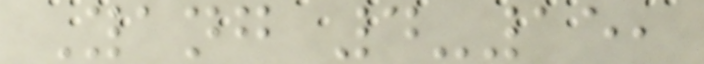Yang 4-15,
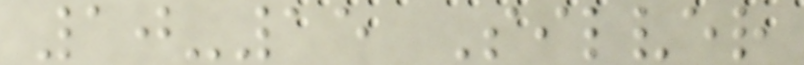10-15 Silver
